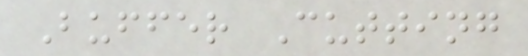Buffer Cutting
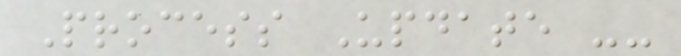Process Update --
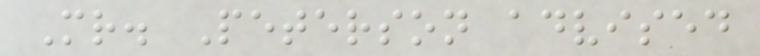Mr. Peterson advised
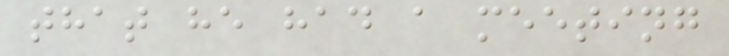that he had a meeting
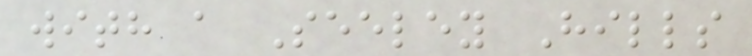with a Seeley Hills
